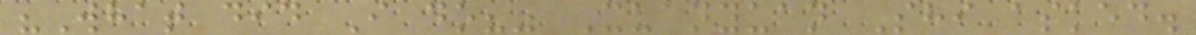"What did I do?" Xuanyuan Shi asked.
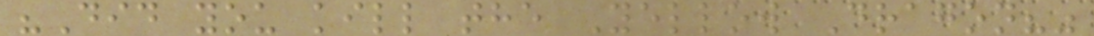"Did you kill the Yellow Dragon?"
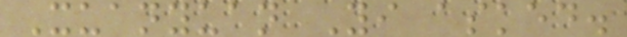Xuanyuan Yi asked.
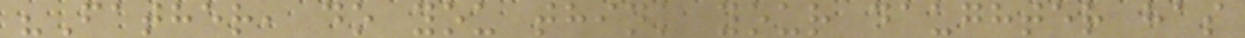"Father, do you think your daughter has
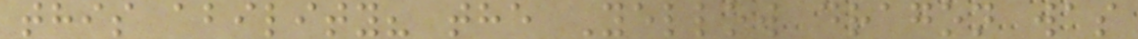this ability? the Yellow dragon was
